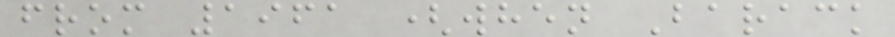from 1961 (when Barack
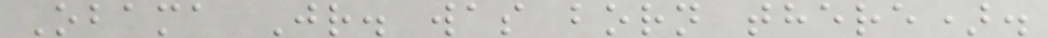Obama Jr. was born there).
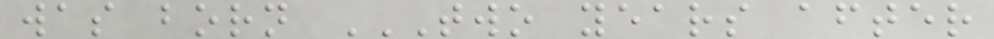was born TWO YEARS AFTER
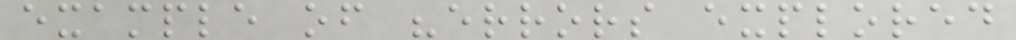example of "errors explored
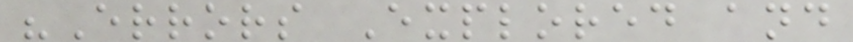"Errors Explored and
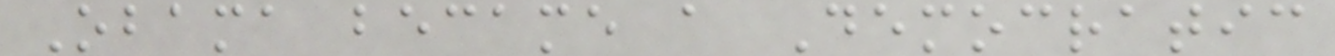Obama became a Democratic
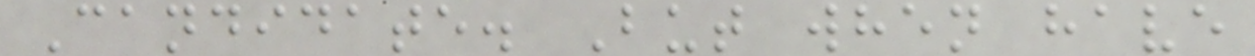Candidate. But when have
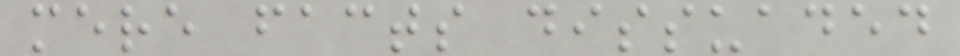mere facts dissuaded
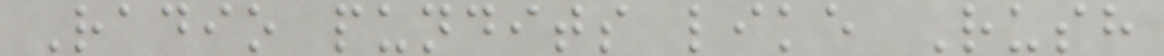Radio pundits like Rush
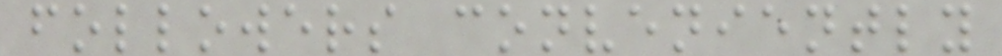followers conveniently
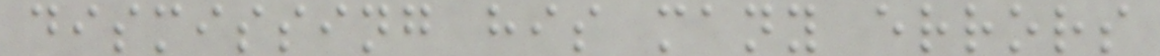dismissing his many errors
